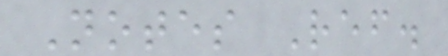Notes Ref.
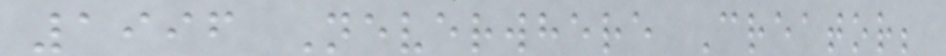1996 Neverwhere Creator;
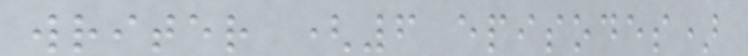writer (6 episodes)
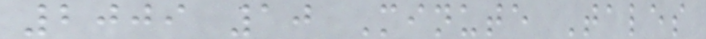2009 10 Minute Tales
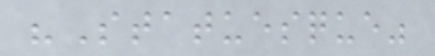"Statuesque"
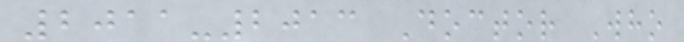2011-2013 Doctor Who
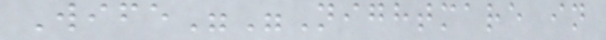Wife""Nightmare in
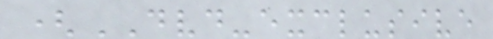(DVD-exclusive
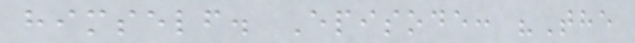himself. Episode: "The
